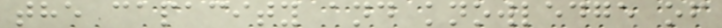the capacity and knowledge of
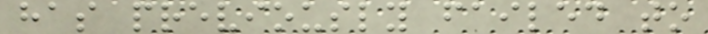has previously failed to
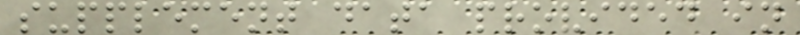supplement data provided in
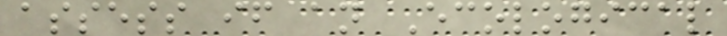assess if an Ecological
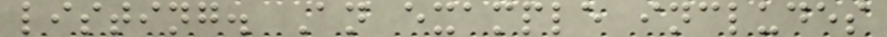listing. An example includes
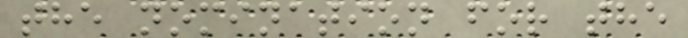the nomination for the
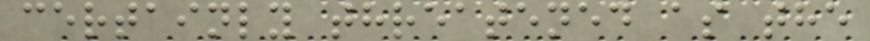certainly threatened as the
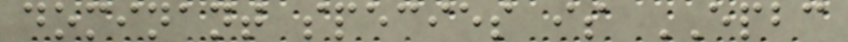dominant species is EPBC
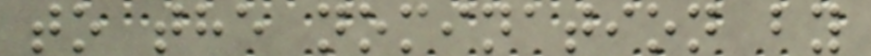to the nomination by
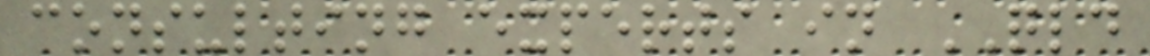consulting experts in QLD
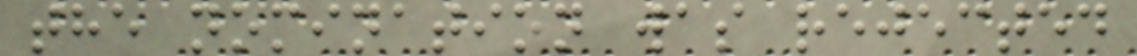the nomination was rejected
